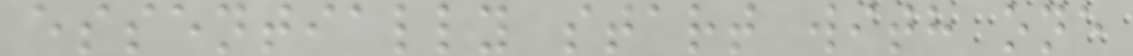essentially start with one
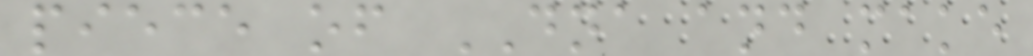piece of DNA and make
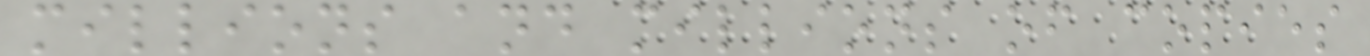millions and millions of copies
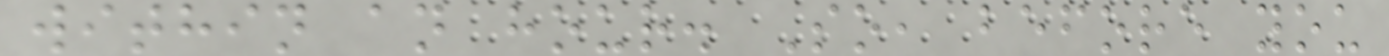within an hour. So, before you
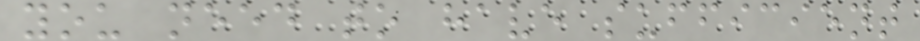you need to have sufficient
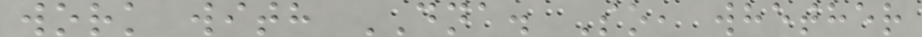work with DNA. So, whether
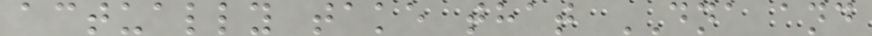actually take that DNA and
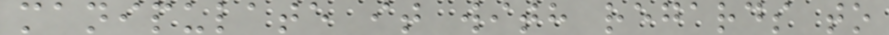manipulate it with regards to
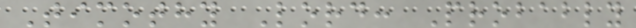Timothy Lord: Probably
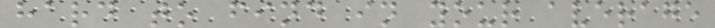hard to find in your average
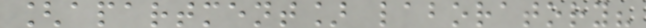[apartment] laboratory?
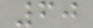60
